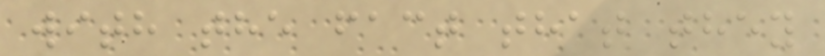with the fact that they
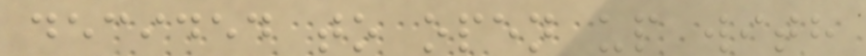decided to open up with
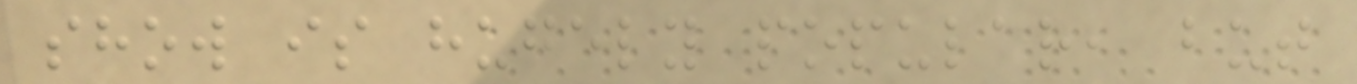show is hugely popular, but
